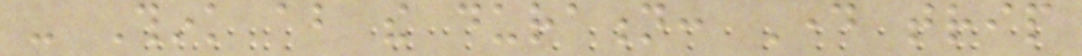- Think about the duration: Day trip
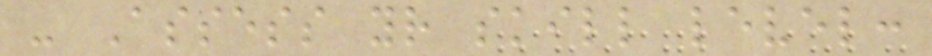- Assess your skill level:
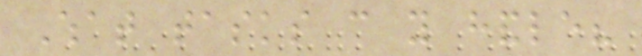What tasks can you handle?
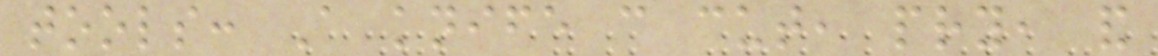tools: A knife can cut, pry, and
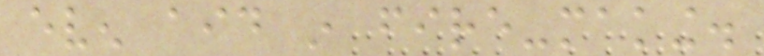even aid in fire-making.
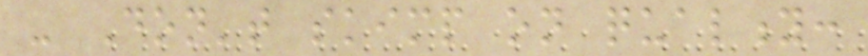- Don't skimp on quality:
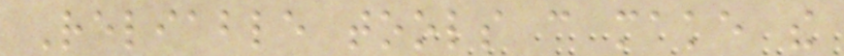Reliable tools can make the
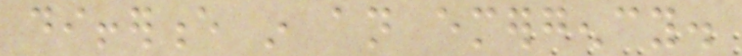difference in an emergency.
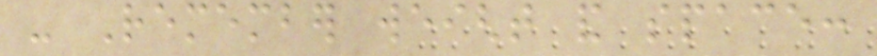- Remember weight and space:
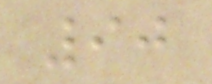90
